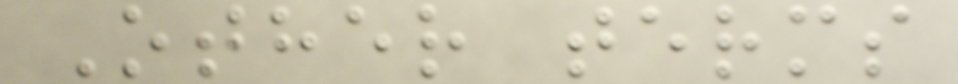Other terms
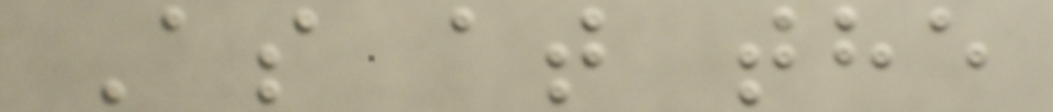As at the
